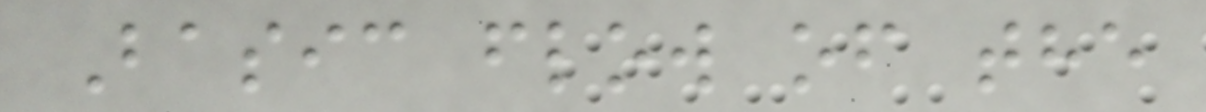Basic flow of the
